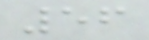56
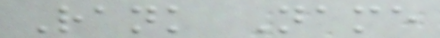Rank Name
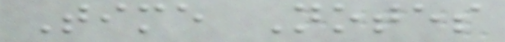Time Notes
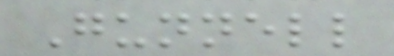Gunnell
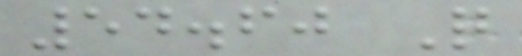54.60 Q
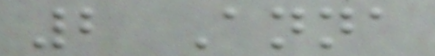2 Anna
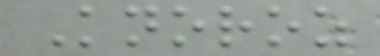Knoroz
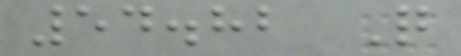54.82 Q
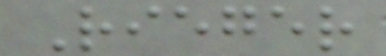Rieger
